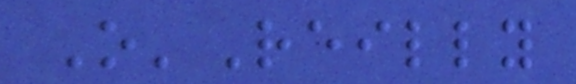O'Reilly
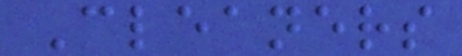Cleaners
